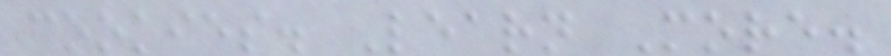cookies. Learn More.
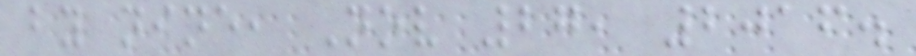by nine, Nov 27, 2016.
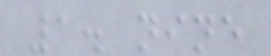1. nine
